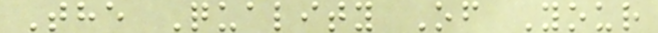The Quality Of Your
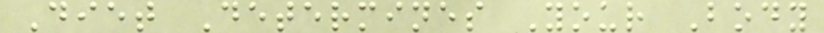Diet Determines Your Body
